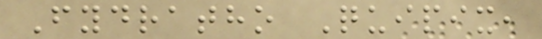Fydratho Quipix,
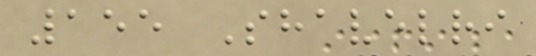155 Shavelri
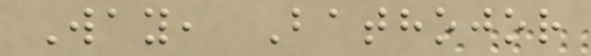Way, Bathojor
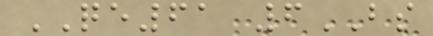QE61 6BS
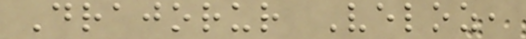Drajorur Veloz,
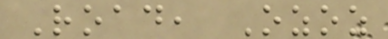Road, Ozoz
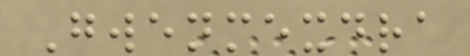Gwenmexdra
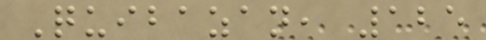Quibazan, 125
